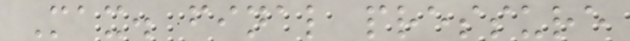Max. final pressure
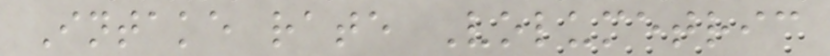Intake rate Volumetric
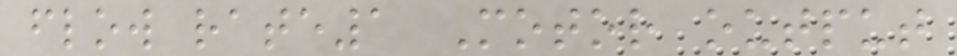flow rate1 Motor output
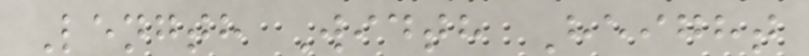Length Width Height
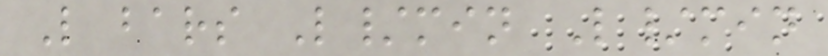L bars L/min L/min
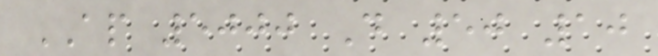AP 5000 D 50 10
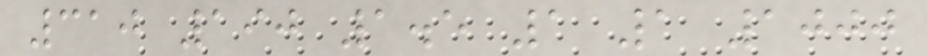310 190 1.5 1 1 1000
